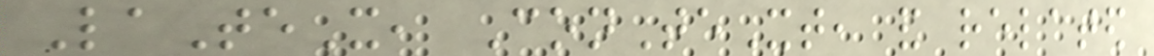LaTeX, ConTeXt, and related
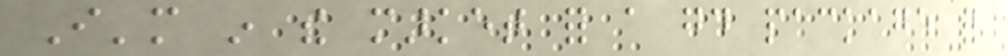I'm in the market for a good package for
